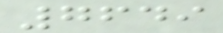7649
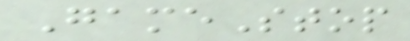GameStop
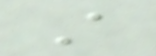A
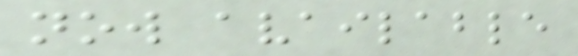now available
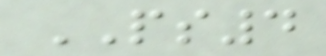PS4
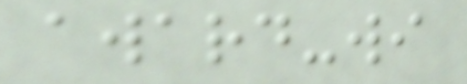award-wi
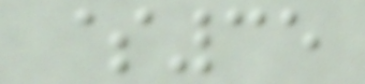$35
